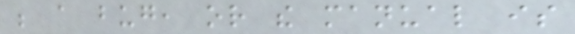be a bug, or the manual is
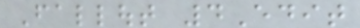Fallout 4Edit
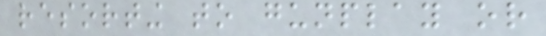resorting to gunplay or
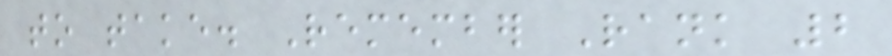to take. Remember Rank 2
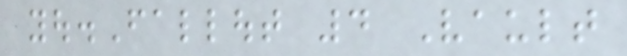you.Fallout 4 Vault
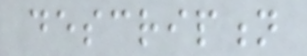description
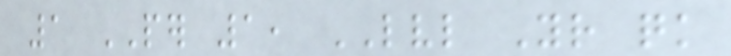1 PER 1, LVL Your quick
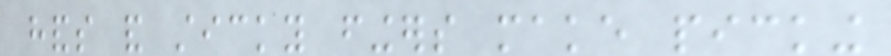hands and sticky fingers make picking
